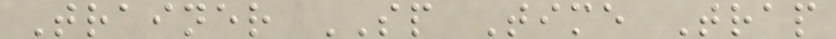Trainer SP Time Trap
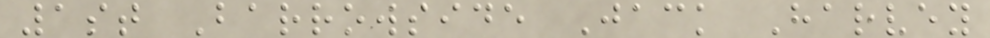1st Barrowside Jack Harvey
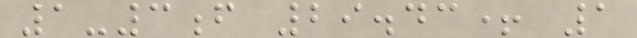1-3f 29.43+ 1
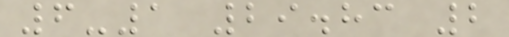6-1 29.83 2
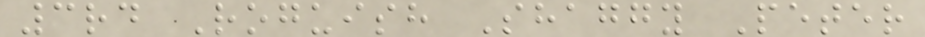3rd Roguish Shaggy Peter
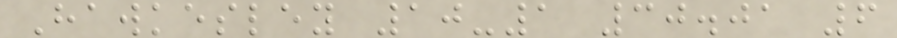Hawkesley 10-1 30.01 6
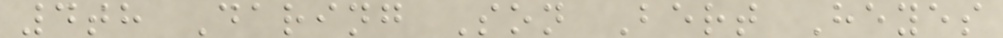4th Daring Son Bert Heyes
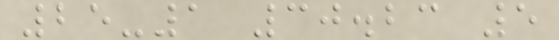25-1 30.23 5
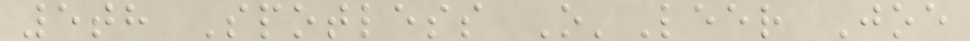5th Spotless O'Leer Joe
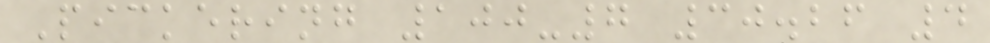Pickering 100-7 30.26 4
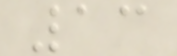13
